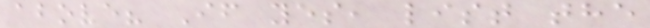above? If yes, list the
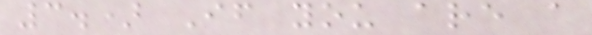3.) If you are a
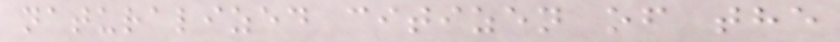naturalized citizen of the
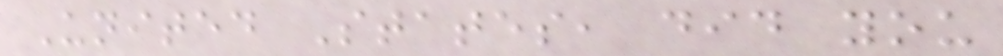United States, did you
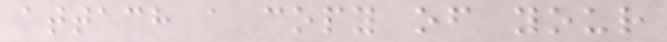attach a copy of your
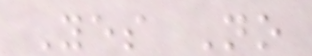Yes No
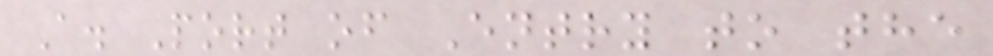A. Port of Entry to the
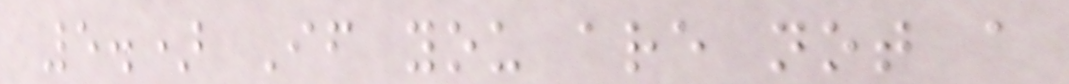5.) If you are not a
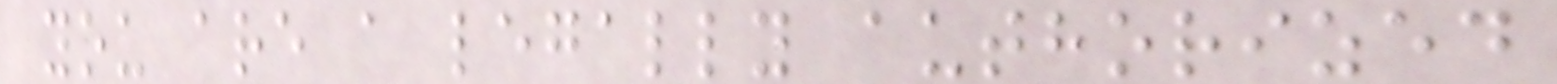you are a legally authorized
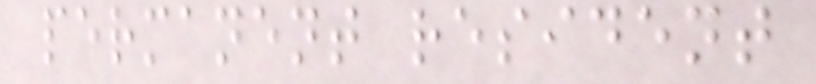permanent resident
